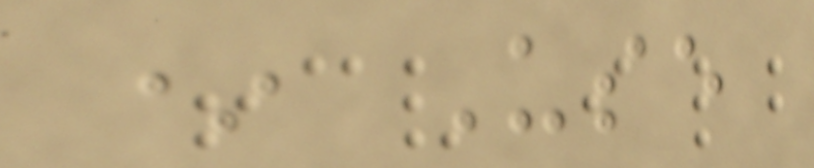* Use
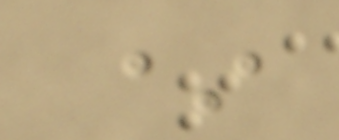*
